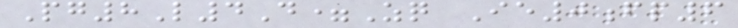Pg8L4D=Zq Ie0fp6
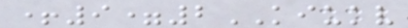+9=2KIUKV
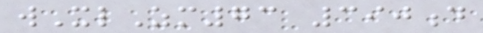wXlZm73 390d
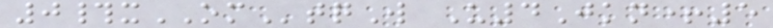0#xOMtqW U4Jkn+5
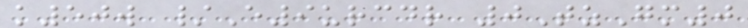k50w /E9urcdr 0TzGm0
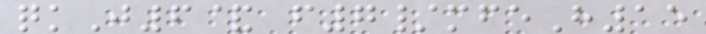qkJ6& f7/mfeH15
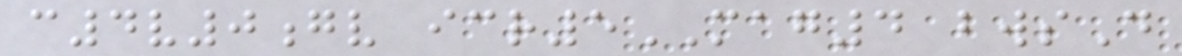c4v0gv icr5MAG4 bwsD
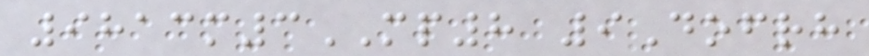9813m3MP8 9Dofrh
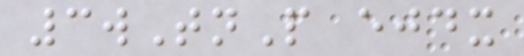3wTnP ejdx
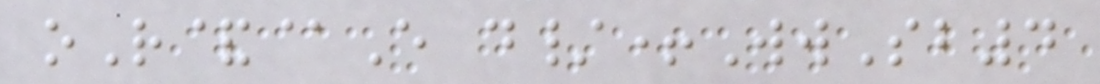oR&@E d/+WwSb4
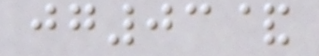jg03&
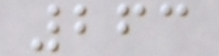263
